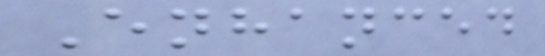Enhanced
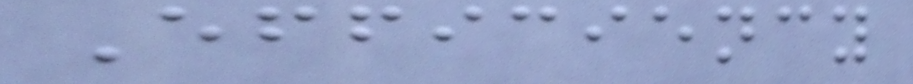Efficiency
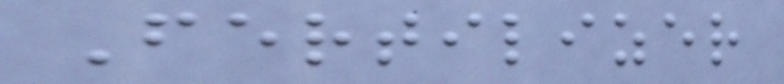Fertilizer
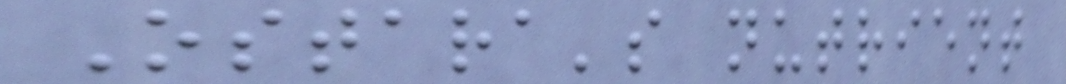Ostara's nutrient
